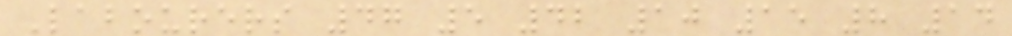Labourers 47 5 42 10 15 8 14
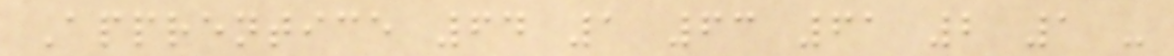Apprentice 64 1 63 61 2 1 -
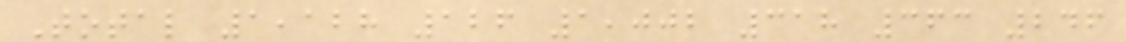Total 1,128 126 1,002 318 363 246
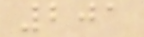201
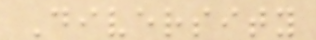Diversity
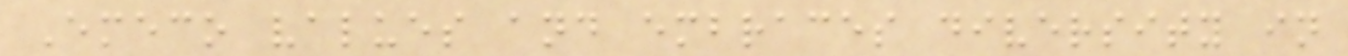Emeco values and embraces diversity in
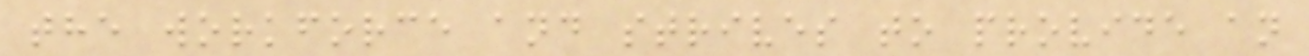the workforce and strives to provide an
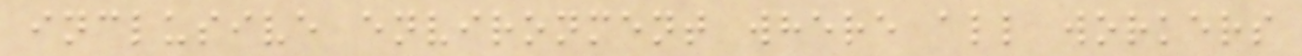inclusive environment where all workers
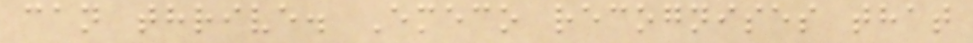can thrive. Emeco recognises that
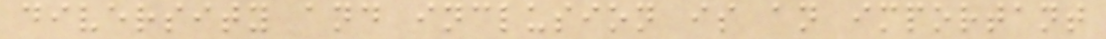diversity and inclusion is an important
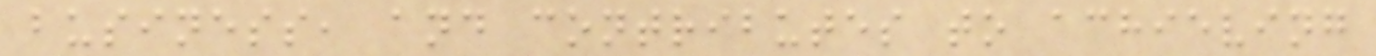business, and contributes to achieving
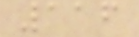116
